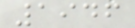1946
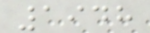1948
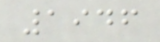1946
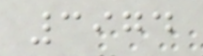3974
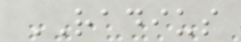RADIUS
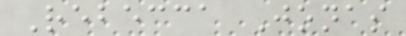Rebecca Jonas
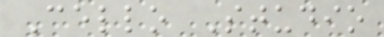Cello Studio
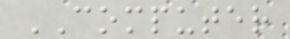COMPUTER
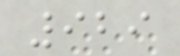929
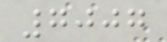7007
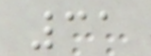31
